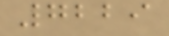7229
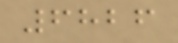6826
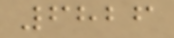6826
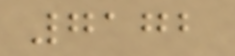7172
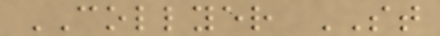COLLYER ST
